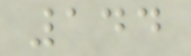144
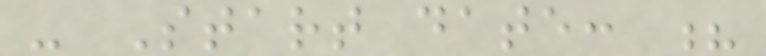- Start date: ?
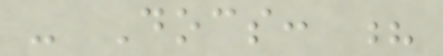- Docs: ?
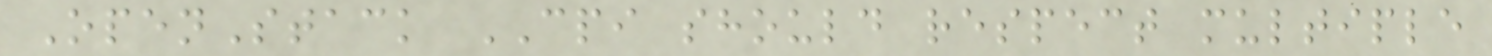OpenStack CPI should respect multiple
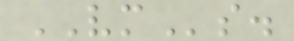VMs.
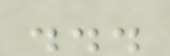...
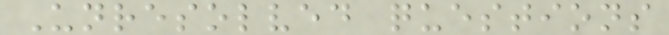Unresolved questions
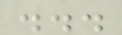...
